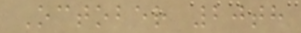October 20th
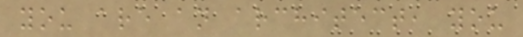you are an architect, you
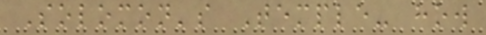Solomon's Temple- how
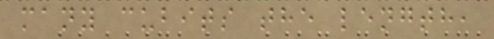many cubits the length,
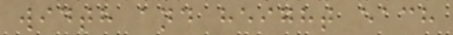width and height each
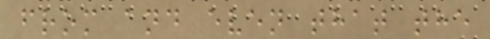from and even that the
